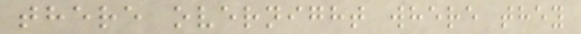there overnight where they
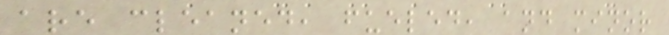are cleaned, fueled, and minor
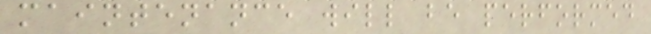maintenance will be performed
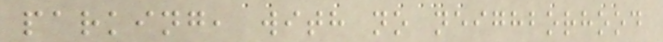parking, with no neighborhood
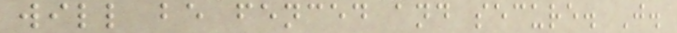will be fenced and secure. J.
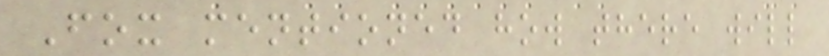Fox mentioned how there will
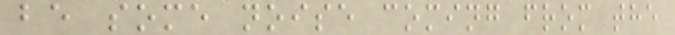be some noise coming from the
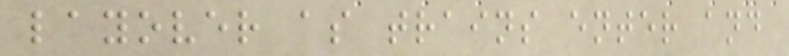layover as trains enter and
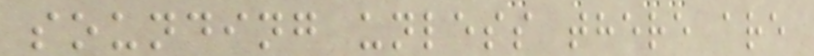sounding unless there are
